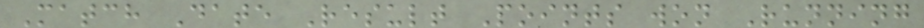Match Date Result Points won Running
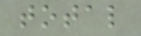total
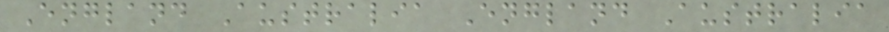England Australia England Australia
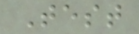Test
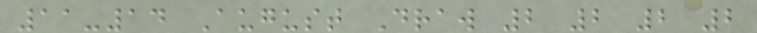11-14 August Draw 2 2 2 2
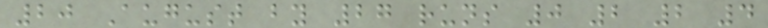20 August by 27 runs 0 2 2 4
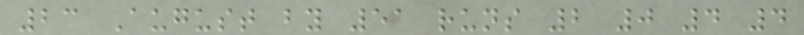23 August by 51 runs 2 0 4 4
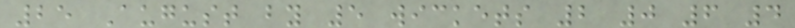25 August by 5 wickets 2 0 6 4
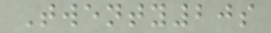Twenty20s
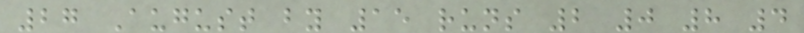27 August by 15 runs 2 0 8 4
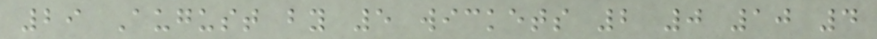29 August by 5 wickets 2 0 10 4
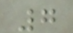7
